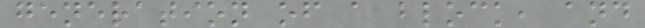generation of a block, and
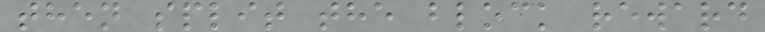then split the block reward
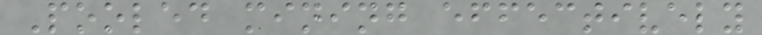Pooled mining effectively
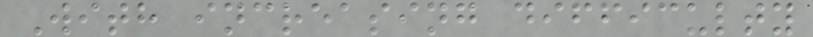With increasing difficulty
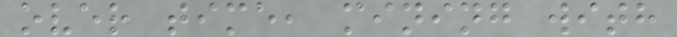over time, mining with
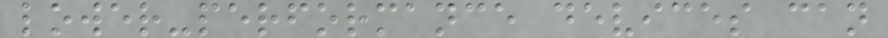lower-performance devices can
